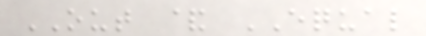OUT & EQUAL
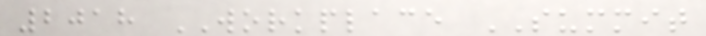2018 WORKPLACE SUMMIT
